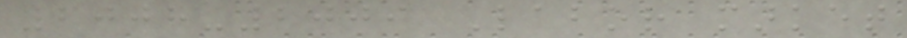2008-2009 Labor market
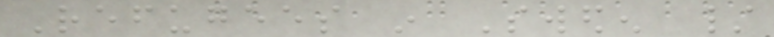Refugees in Sweden /
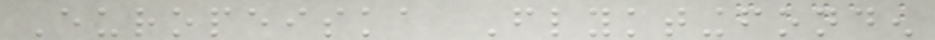Europeiska Flyktingfonden
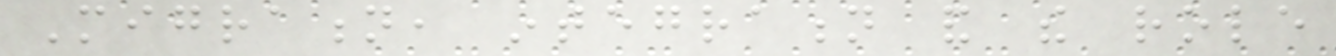Migration, integration and the role
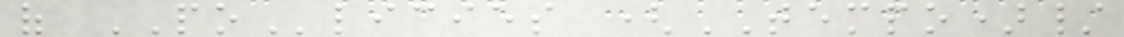of POlicies (TEMPO)/
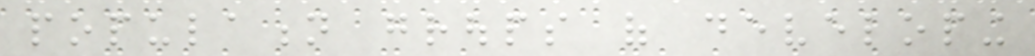population groups of developing
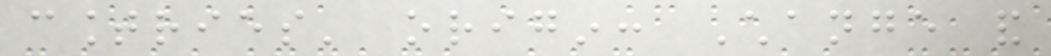countries' origin: Change and
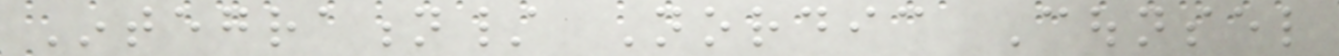Integration/ Nordic Counsel
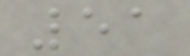51
